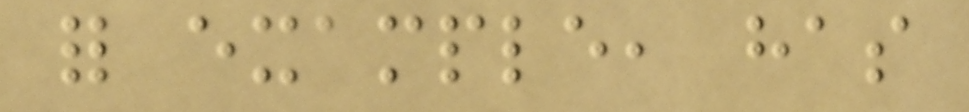for example, has
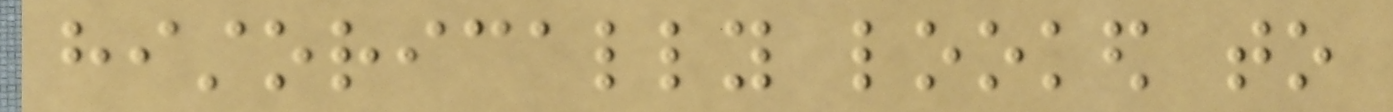historically looked to
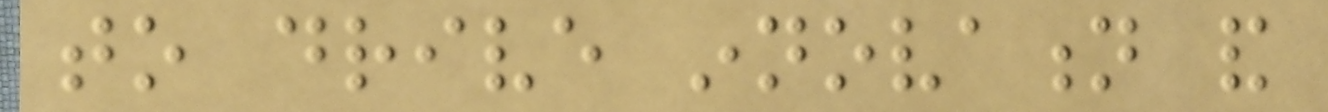to drive innovation and
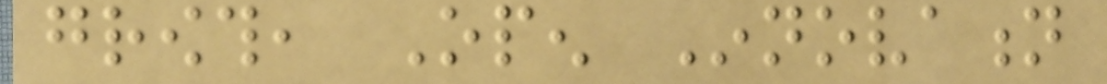growth, Open Innovation
